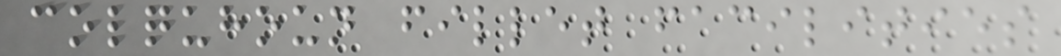colquhoun fillet facilities
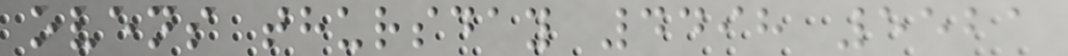ovens thursday 4498 5521
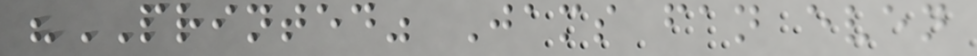"PRINTED" Jams fan even
